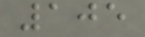105
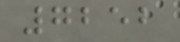7252
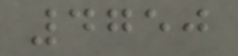4750
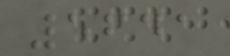5641
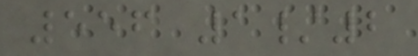556 1/2
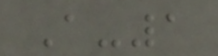A-1
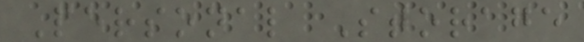Personal Storage
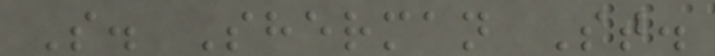S. Sherman St.
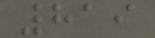819
